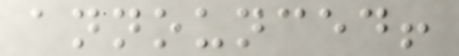announced!
